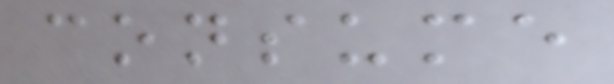consume
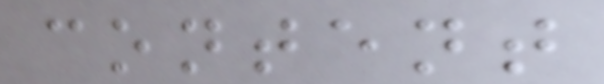content
